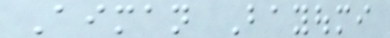Aiman Bayoumi
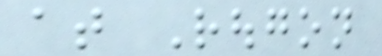at Rougon
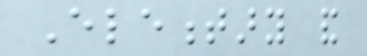Elementary and
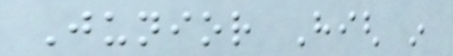Junior High in
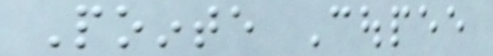Pointe Coupee
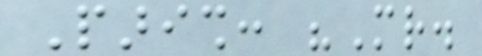Parish: "Mr.
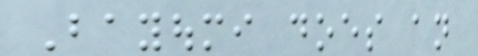Bayoumi does an
